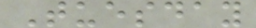Tuesday
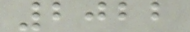2022
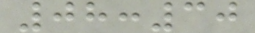08:30
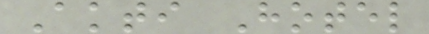Akti Hotel
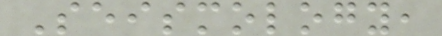Seismology,
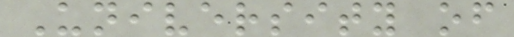University of
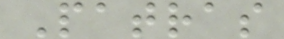Patras
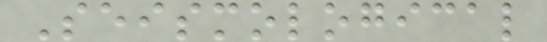Seismological
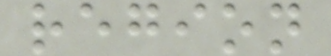region
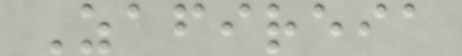Zafireia
